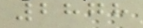2878
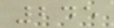245
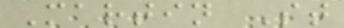Martin St
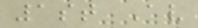1st Av
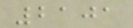2101
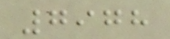7978
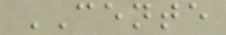CENTE
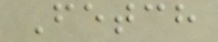Fetch
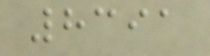8391
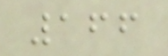166
